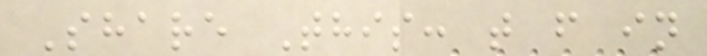Share This: t f in
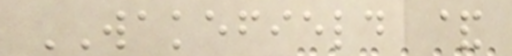WAKEFIELD &
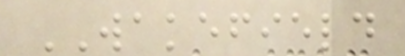WAKEFIELD
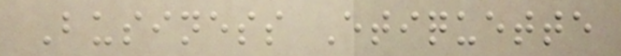Business Etiquette
